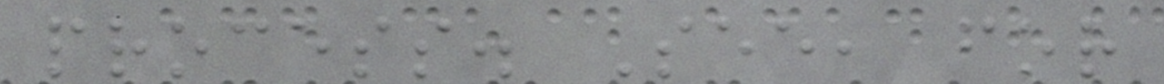process. See, for
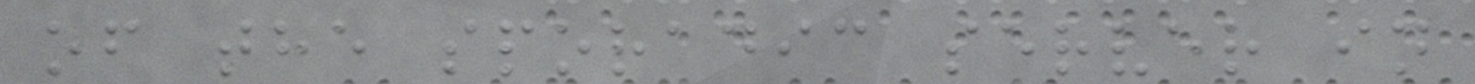of the sporadic server in
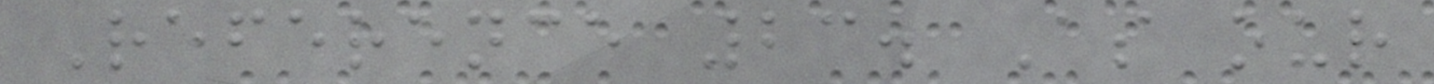Reference 23. As our
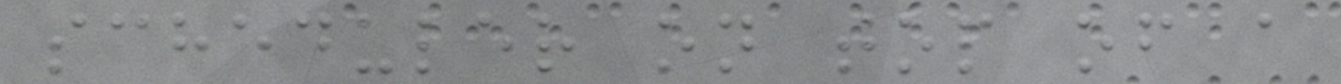scheduler on top of a
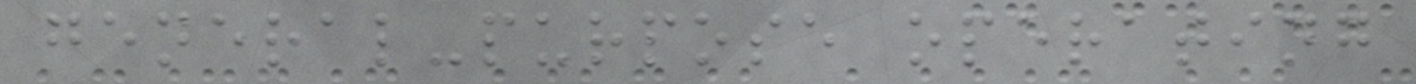general-purpose operating
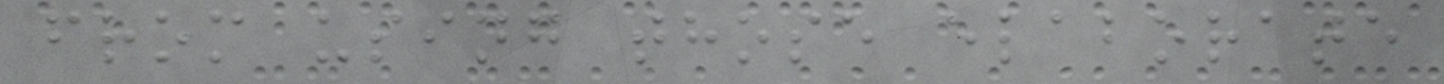from using those elaborate
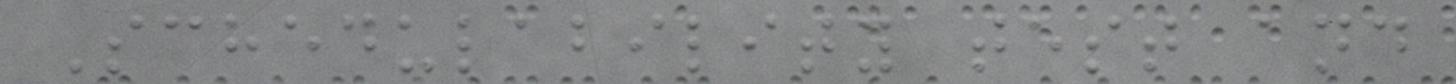Schedulability test and
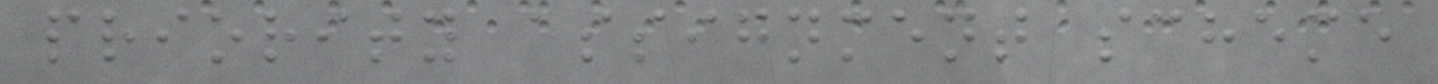priority assignment scheme
